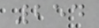254
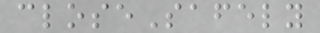closeSafely
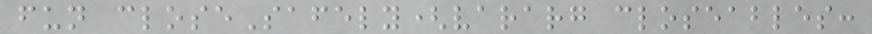fun closeSafely(vararg closeables:
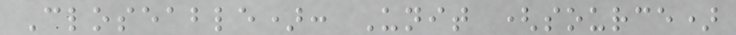Closeable): Unit (source)
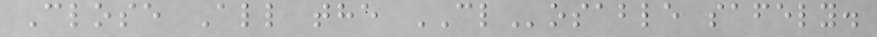Close All the CLosable safely.
